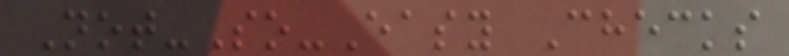Not-So-Easy Checks
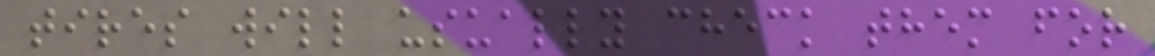tires will usually check them for
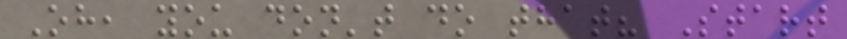Oh, you don't do that? Start
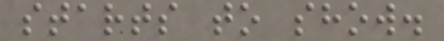starts to show.
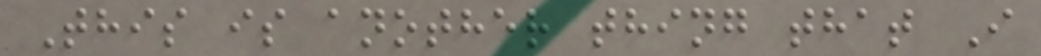This is another thing that I
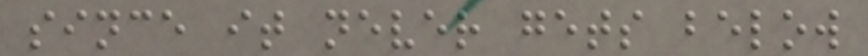since it never gets below
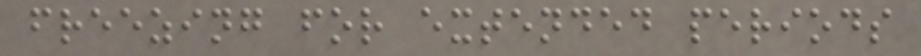freezing for extended periods
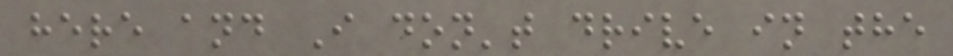here and I don't drive in the
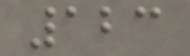123
